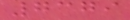7379
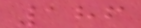186
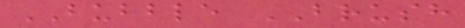BUBBLE BRUSH
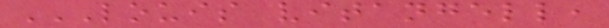LOUIS VITANGELL,
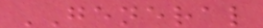GENERAL
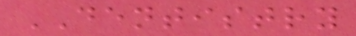DENTISTRY
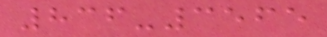836-3565
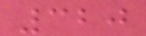320
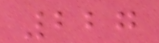227
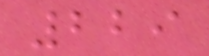229
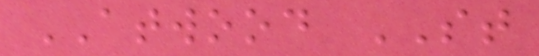ATWOOD ST
